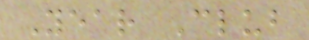Year Club
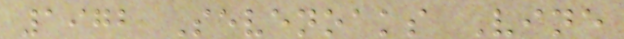1972 Sevenoaks Vine
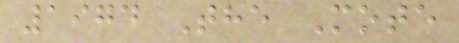1974 The Mote
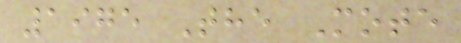1975 The Mote
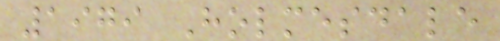1979 Holmesdale
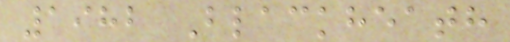1982 Blackheath
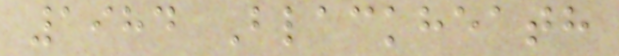1984 Blackheath
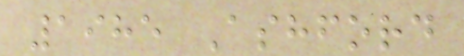1985 Ashford
